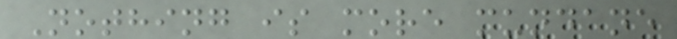Nothing is more mundane
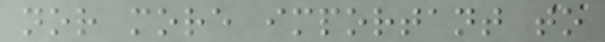nor more important to
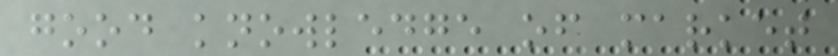good knowledge of market
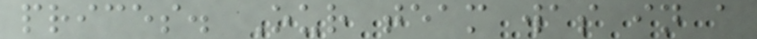prices. Our team was in a
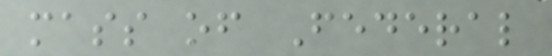mass of Federal
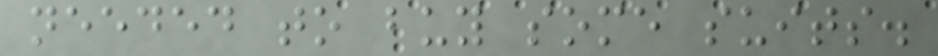needed to buy some suits.
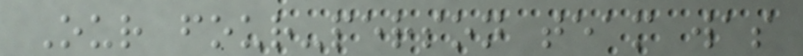Our four-person team was
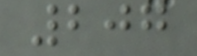207
